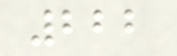222
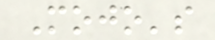Mojo's
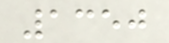1350
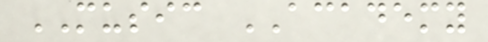MUSIC ACADEMY
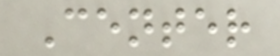Center
